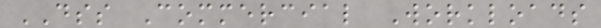DSS Commercial Workloads
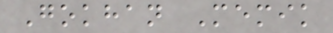Gokhan Memik
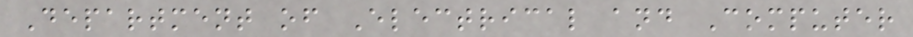Department of Electrical and Computer
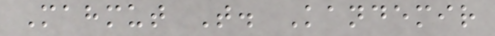Mahmut T. Kandemir
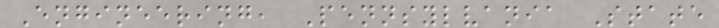Engineering, Pennsylvania State
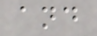and
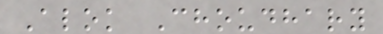Alok Choudhary
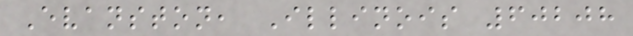Evanston, Illinois 60208
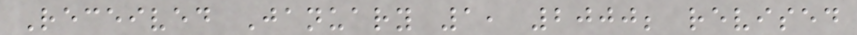Received January 1, 2000; revised
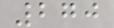270
